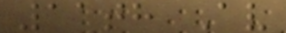11th Av
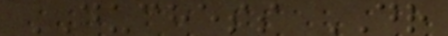DUCHESS DR
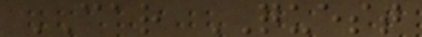CAR QUEST
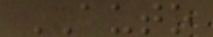AUTO
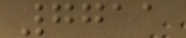7711
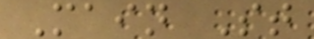Main St
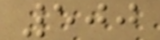500
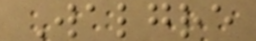Walgre
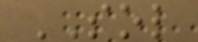SOL
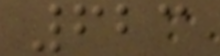623
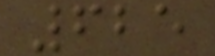625
